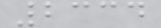2334
